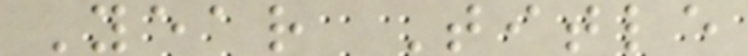Year Title
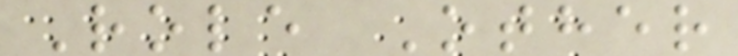Role Other
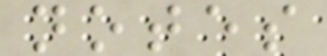notes
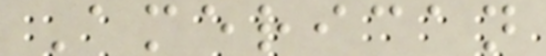American
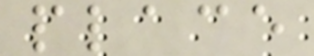place
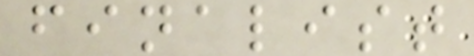finalist
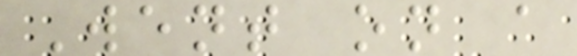Went on a
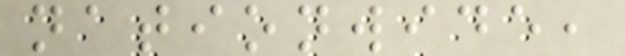nationwide,
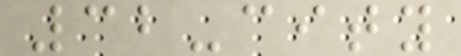32-city
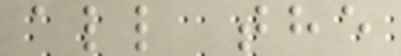all the
